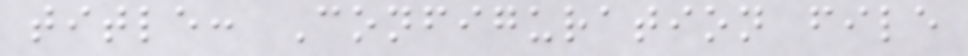title: Configuration file
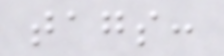tags:
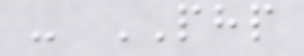- PHP
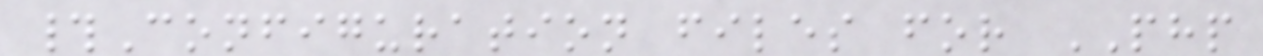#Configuration files for PHP
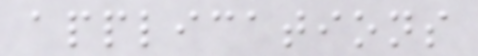applications
